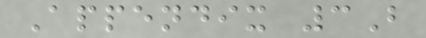Appendix 3B
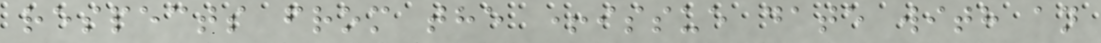respects from the +issue date with an
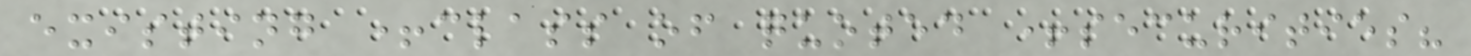existing +class of quoted +securities?
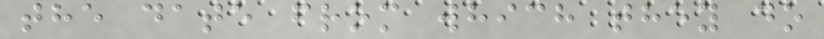the date from which they do
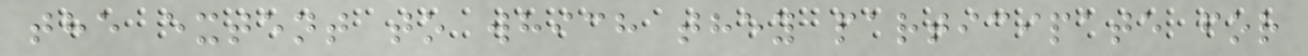the extent to which they participate for
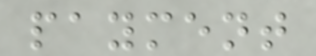payment
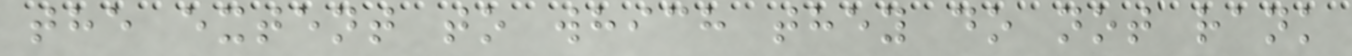the extent to which they do not rank
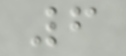6
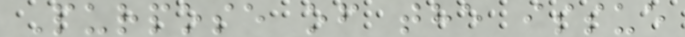Purpose of the issue
